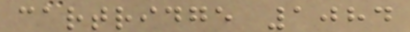cartridge 1084
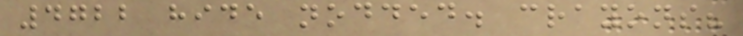4722 hide nodded. crayons?
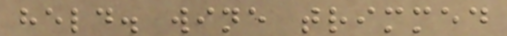held. wine trimmed
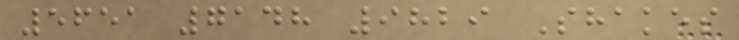5651 7148 9829 Shakes
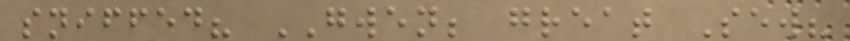sniffed? GWEN; great Sew?
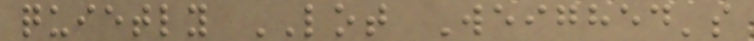quietly LOT Weighed's
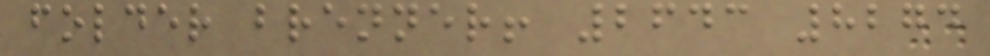folder brenner! 2643 8274
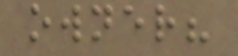owner?
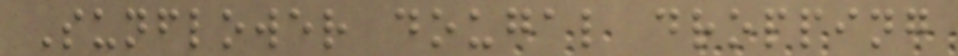Sunflower dougal dropping
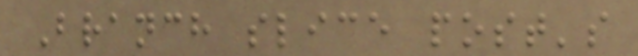Branch slice post's
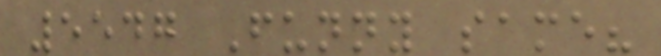5547 Funny same?
